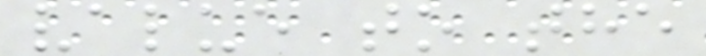value to the
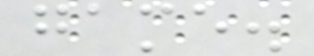game.
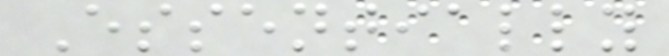Essentially
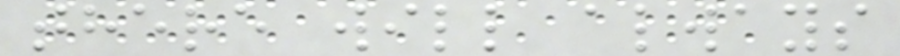there will always
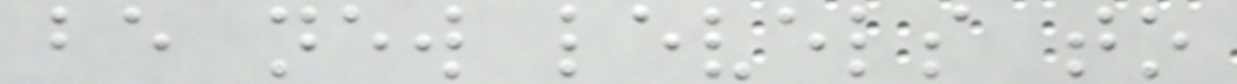be new levels to
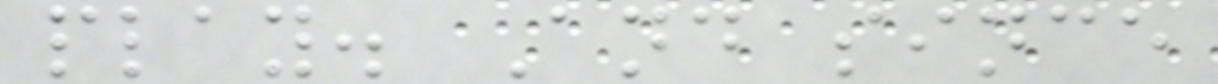play. And since
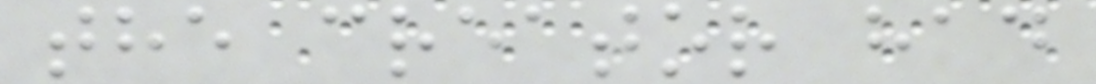the creator had
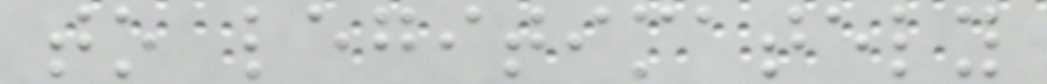to legitimately
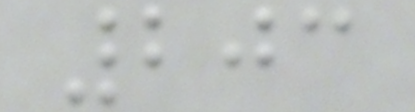203
